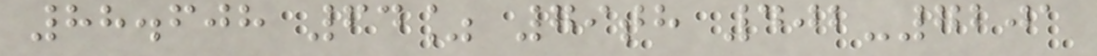88.608 64% 79th 402-7201
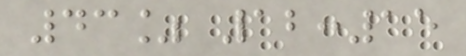43% 12:15
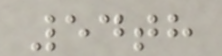54th
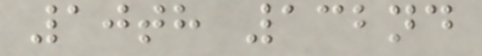10th 132nd
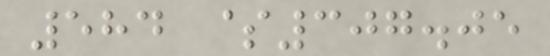584 $307.05
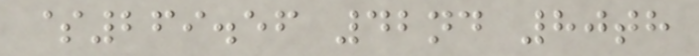$269.56 42nd 80th
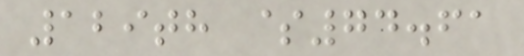129th $74.61
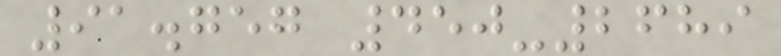91.757 450-2689
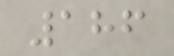186
